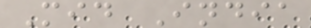Mid India
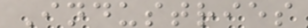Industries
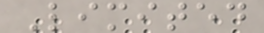Limited
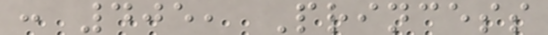: 405, Princess
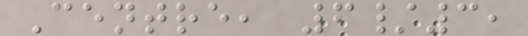Centre, 6/3,
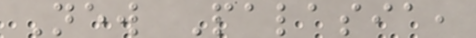New Palasia,
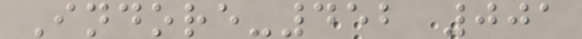Indore-452 001
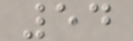54
